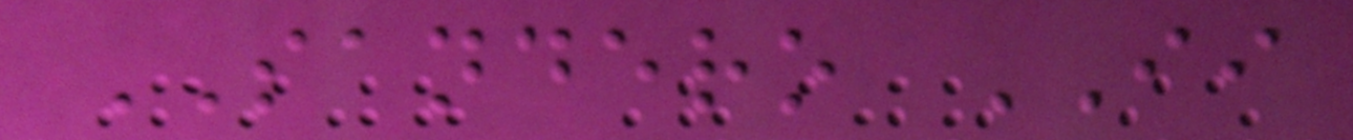SANDERO II
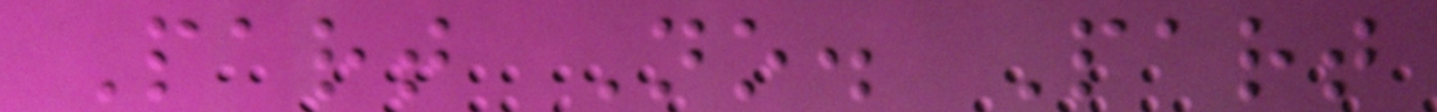Part No. Part
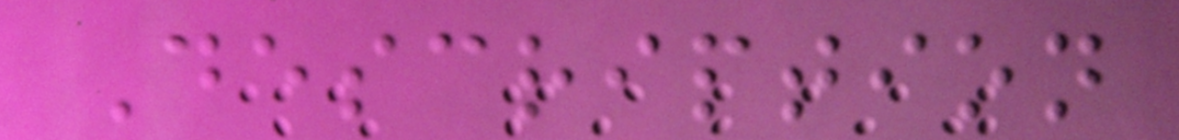Description
